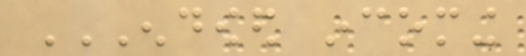ENDOWED INCOMING
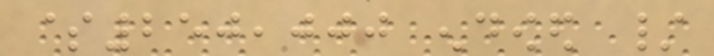$250,000 endowed /
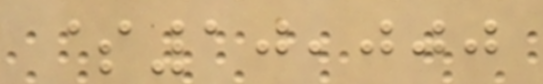$10,000
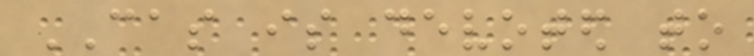CAS is devoted to
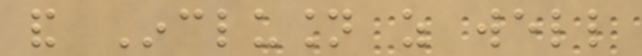and Inclusion as well
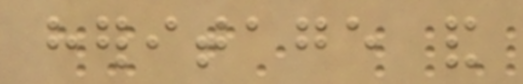heritage and
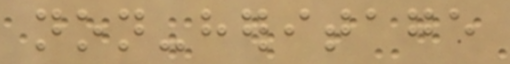non-heritage
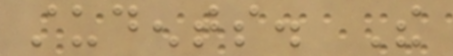students. The
